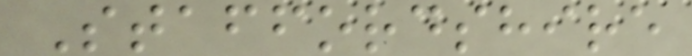Staffordshire
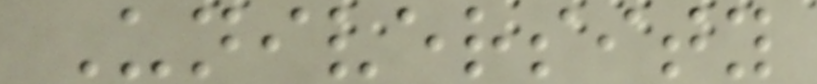University
